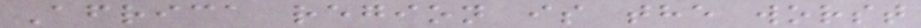Africa region is the worst
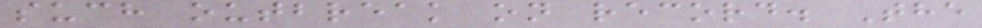such outbreak on record. The
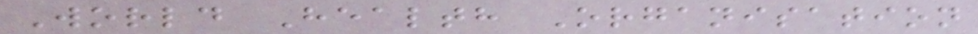World Health Organisation
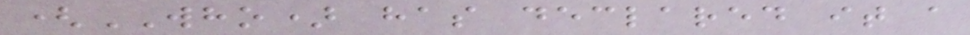(WHO) has declared it a
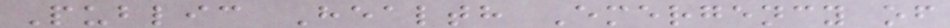Public Health Emergency of
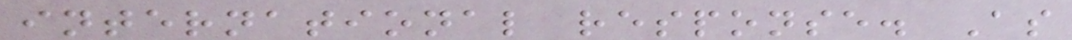international response. As
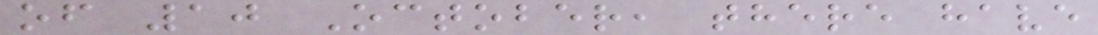of 10 October, there have
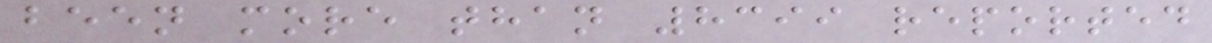been more than 8399 reported
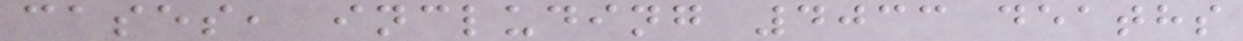cases, including 4033 deaths
